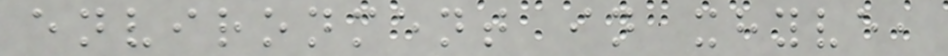environment in xhyve,
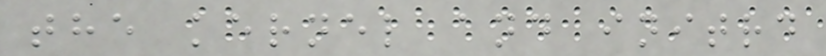the kernel and initrd
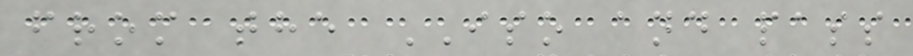from the ISO and pass
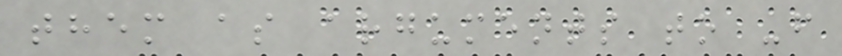them as arguments to -f
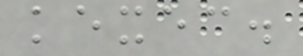kexec.
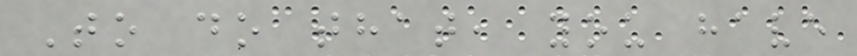To do that, you have
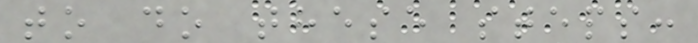to do these steps:
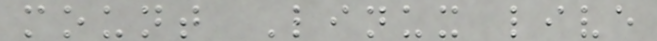mount Linux live
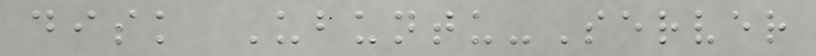disk Ubuntu-Server
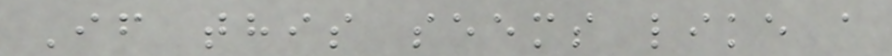If this seems like a
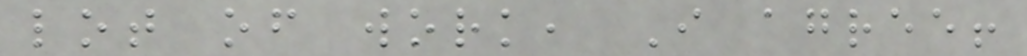lot of work, I agree!
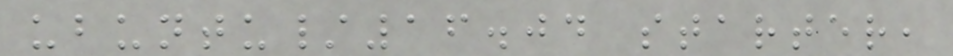ubuntu/16.04 starter,
